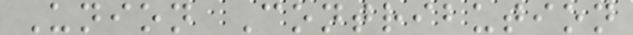Union Contribution
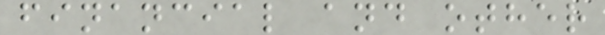financial and other
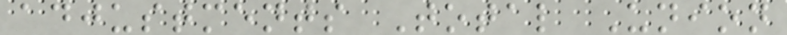adjustments Total Union
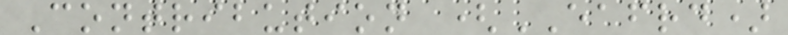Contribution (EAFRD)
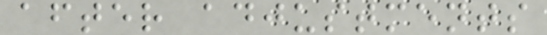after adjustments
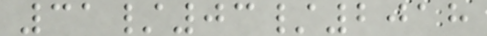31/03/2018
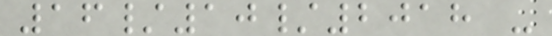16/10/2018 -
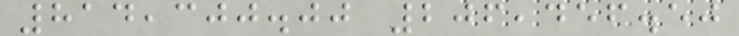814,300.00 206,456.50
